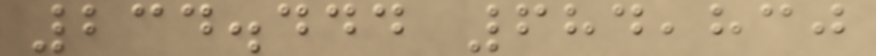234.444 684,830
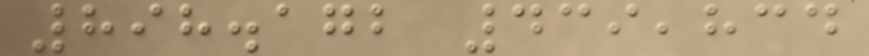898.172 439,834
